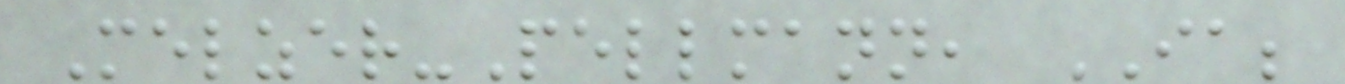Melzer-Pellmann, IA;
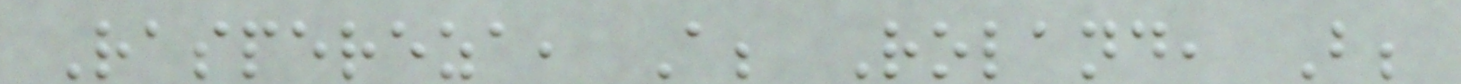Raspereza, A; Roland, B;
